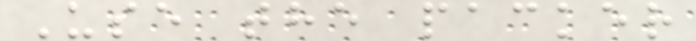Use the packer
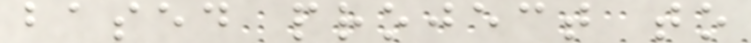based project to
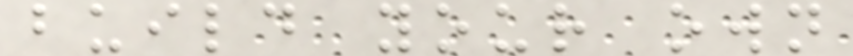build your own
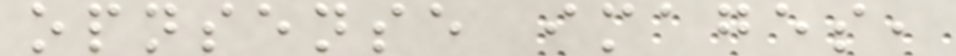opnsense images,
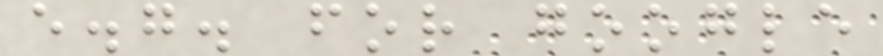e.g. for google
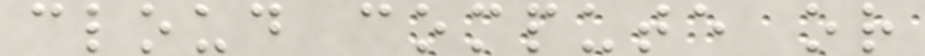cloud compute or
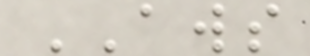AWS
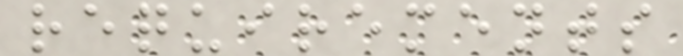requirements
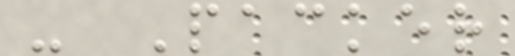- Packer
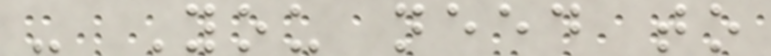- You need to
